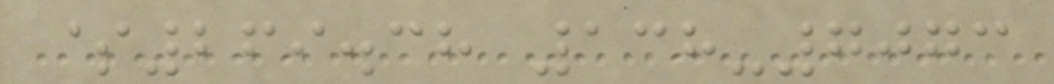$269.38 138-7073
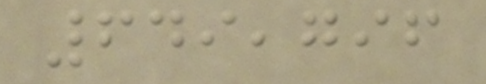649,796
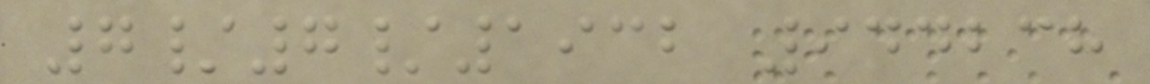7/7/1932 944238
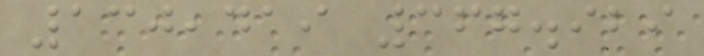130,419 367.929
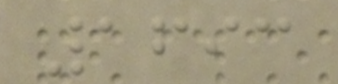1693
